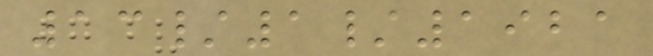13/1/1921
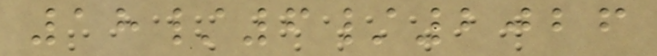18/6/2026
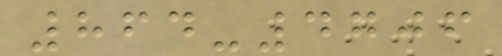864-4706
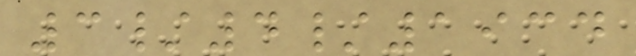3/4/1934
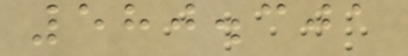580.301
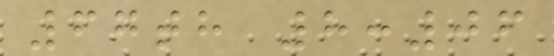67th 8:06
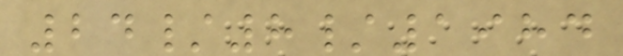24/8/1984
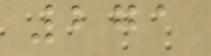271
